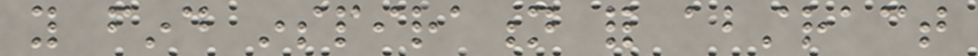you find inspiration for abstract
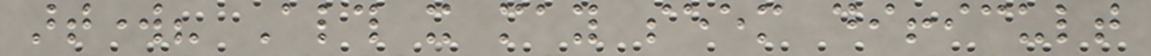artwork? Although it may seem difficult
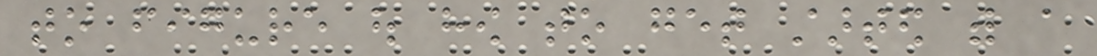to figure out how to get started with a
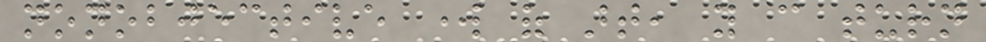nonobjective work of art, you can turn
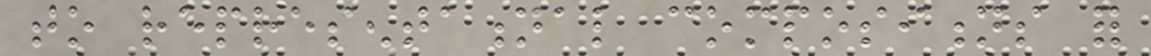to representational compositions for
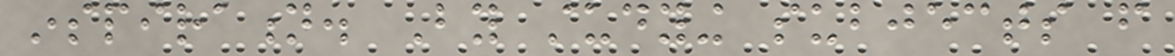inspiration. By studying subjects from
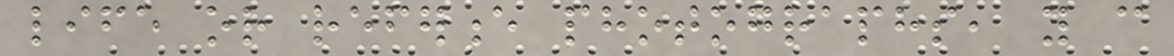life or reference photographs, you can
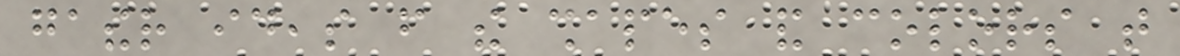gather ideas from the shapes and colors that
